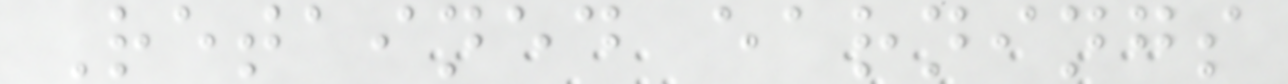Retained earnings
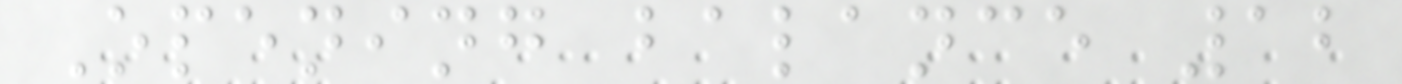Opening balance 12
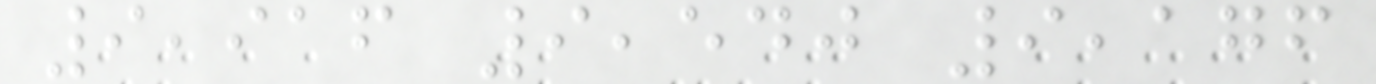9,916 9,540 9,176
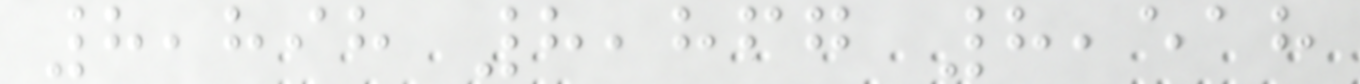8,898 8,867 8,518
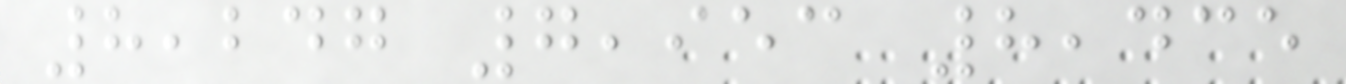8,247 7,953 8,435
